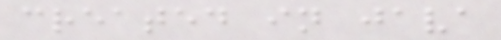created in java
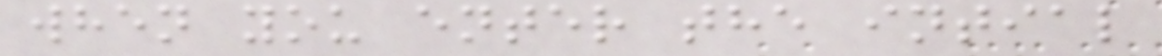when you enter the intial
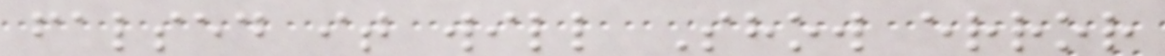falsed it will Show error
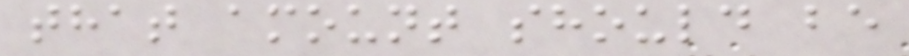that amount should be
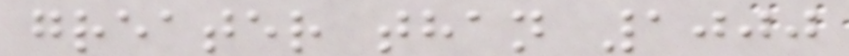greater than 1000
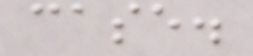case.
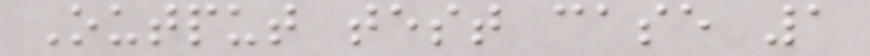Output test case 1
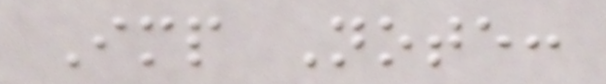Imp Note:
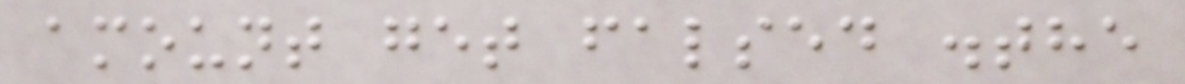amount get falsed .the
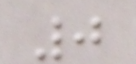0
